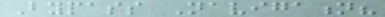Bypass Navigation?
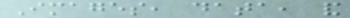Images, data, and
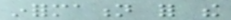information for the
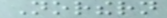Northern
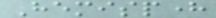Hemisphere
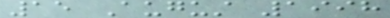15 August 1998
